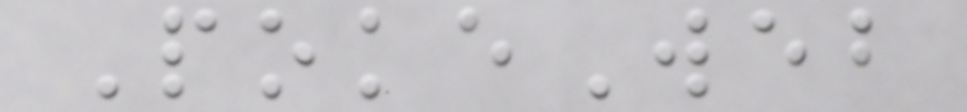PokeWeb
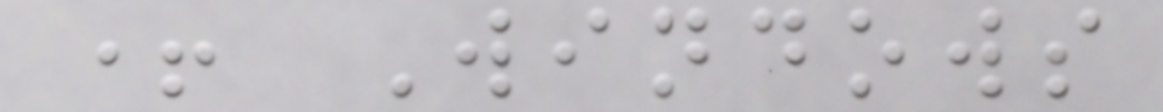+ Windows
